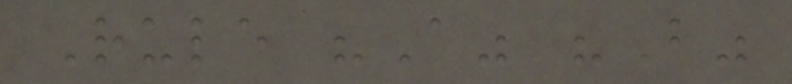Rule "A" "B"
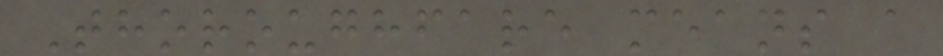Thoroughfare means a
